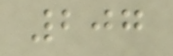207
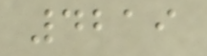4219
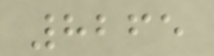8265
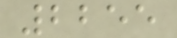2255
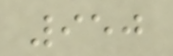950
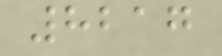8217
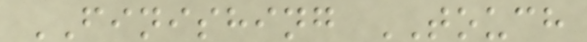FINISHING TOUCH
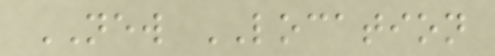NEW LOCATION
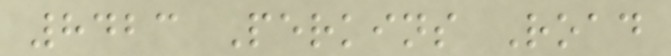8423 Perkins Road
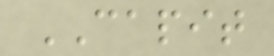CAPIT
